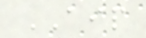AIP
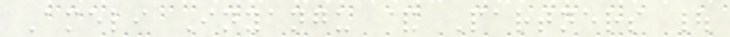Ameli Inyangu & Partners |
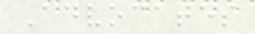Advocates
